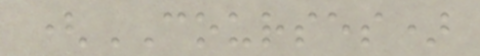(COURSES)
